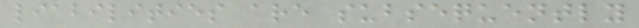liabilities are subsequently
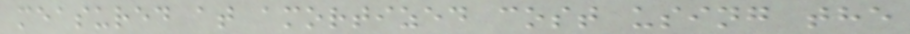measured at amortized cost using the
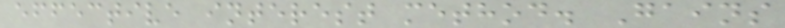effective interest method. Gains
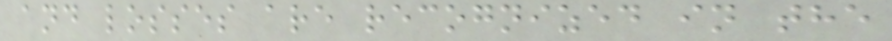and losses are recognized in the
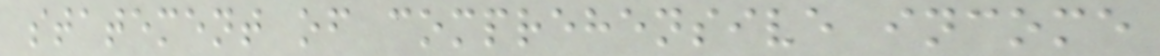statement of comprehensive income
